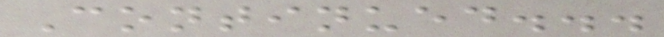Continued...
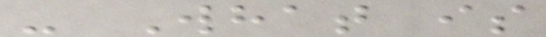- What is
